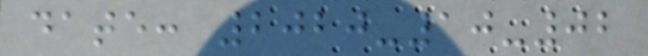date: 2020-10-02
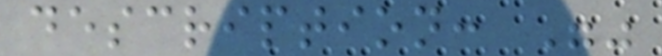description: ""
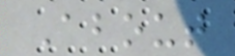About
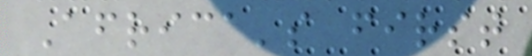Africa's first
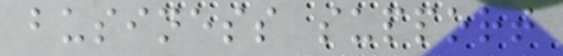business support
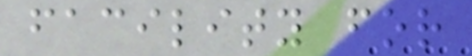facility for
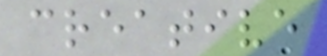creative
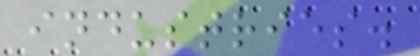industries.
